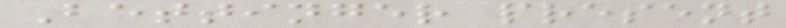Bettinger present
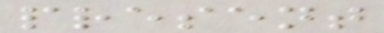present
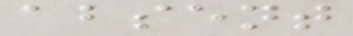absent
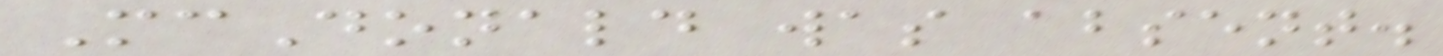McDonald was absent.
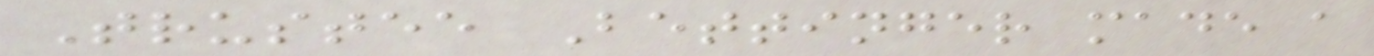Trustee Bettinger made a
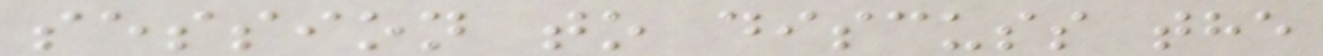session to discuss the
